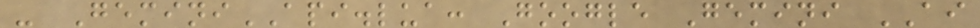- GeminiAPI.lua: Google Gemini AI
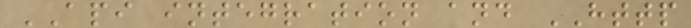API integration and HTTP
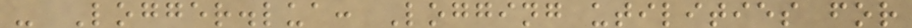- Logger.lua: Logging utilities for
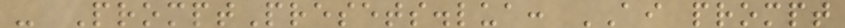- PromptPresets.lua: AI prompt
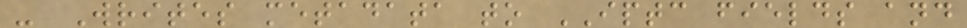- Writes metadata to IPTC fields and
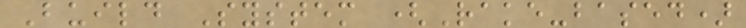Build System (Rake-based)
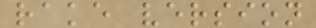rake version
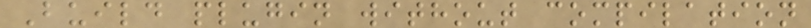Build plugin without compilation
